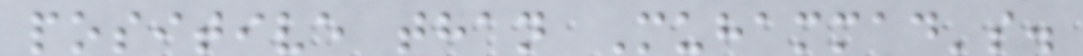positive than Muhammad's.
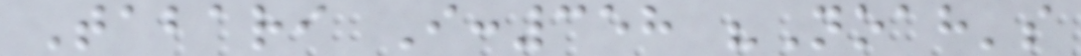Tabari I:358 "Noah's
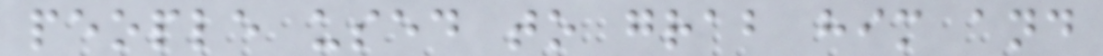people used to grab him and
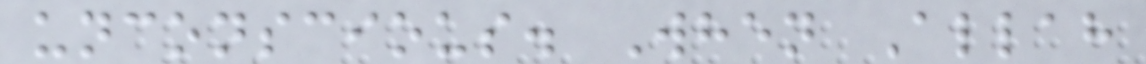unconscious. When Allah
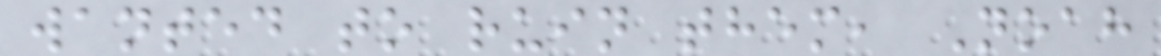wanted to ruin them, Noah
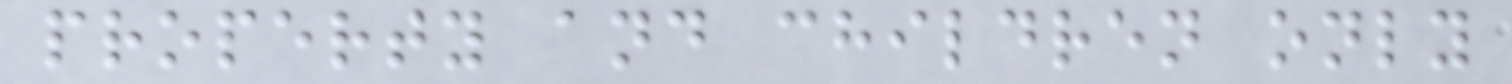property and children only
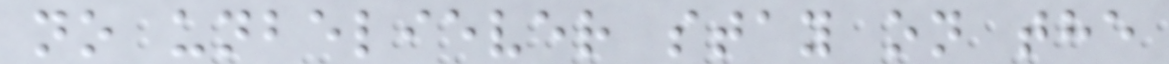no unbeliever stay on the
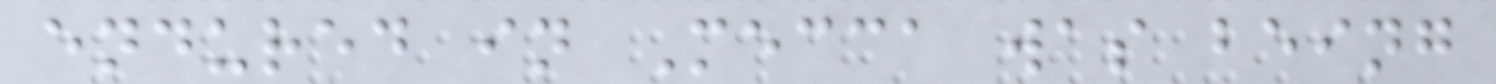endured in Mecca was being
